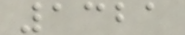1321
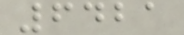6421
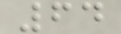64
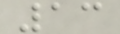13
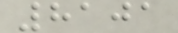8101
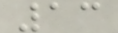13
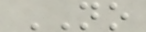NO
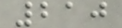210
